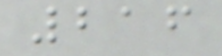216
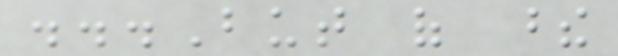...But of these
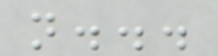not...
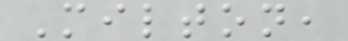Milton,
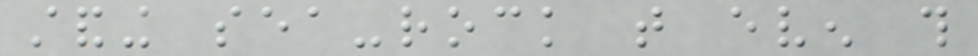standing sea-rock that even this
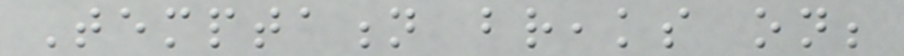Temptation breaks on;
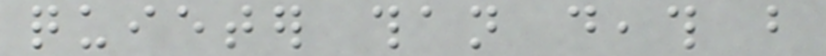quieter than death but
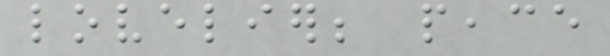lovelier; peace
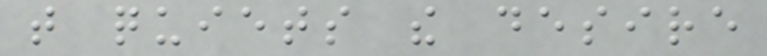that quiets the desire
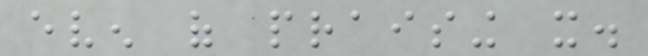even of praising it.
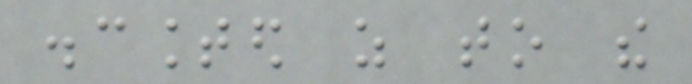discounted as to the
